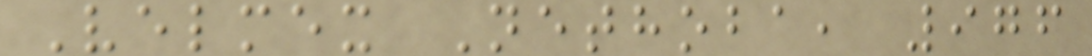Velmex Nethoba, 976
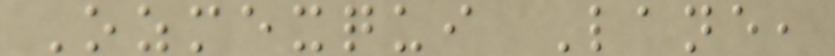Ozmexqui Lane,
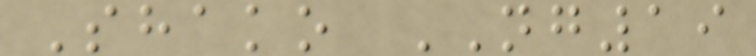Shako NG19
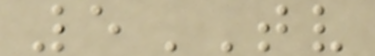5TV
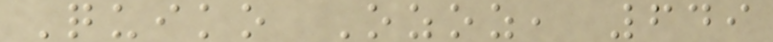Quiko Ozoz, 649
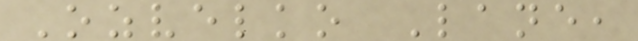Ozvelko Lane,
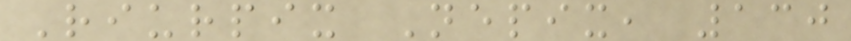Riurpix Nepix, 130
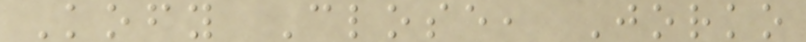Kofy Close, Jorko
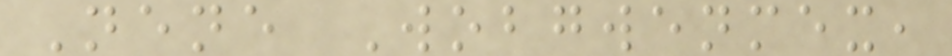Nene Wobgwenmex,
